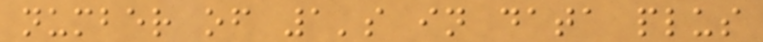number of 1's in data plus
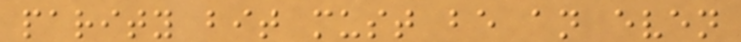parity bit must be an even
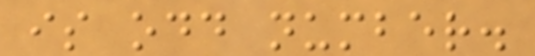is odd number.
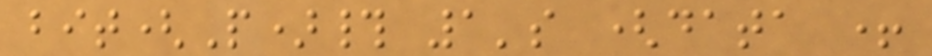bit(P)# 1's (data +
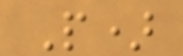P)
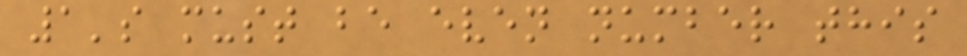1's must be even number this
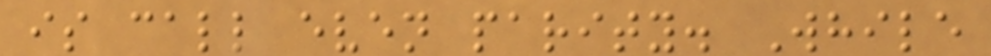is call even parity. While
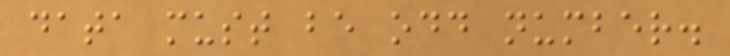data must be odd number.
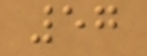57
